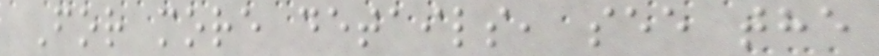For more details, see the
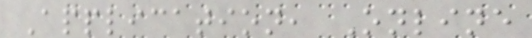Application, Online
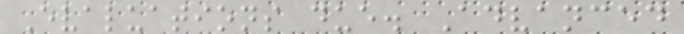Evaluations due. Advanced
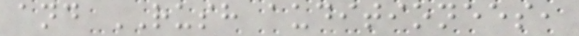and RUSH auditionees,
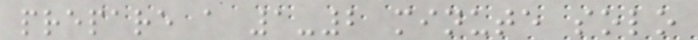prepare a 1-2 minute solo
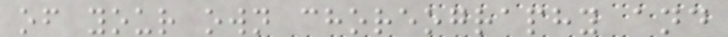of your own choreography and
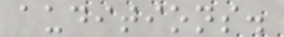auditions.
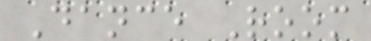Dance Room
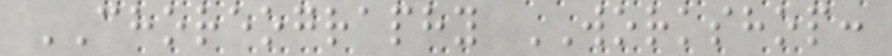CHOREOGRAPHY WORKSHOP:
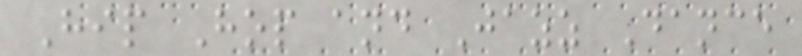Hip Hop and Jazz Dance
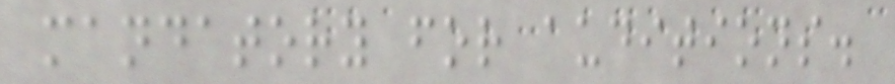mandatory for auditions.
